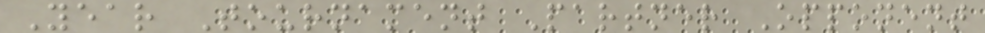Year Tournament Partner Opponent
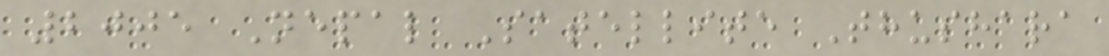2005 Nepal Satellite Thushara
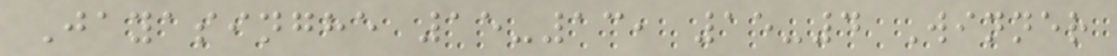Jayasinghe 15-13, 15-4 Winner
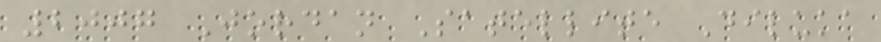2007 Jordan Satellite Diluka
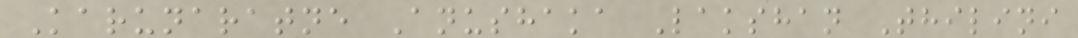Karunaratne Anushaka Lakshan Thilini
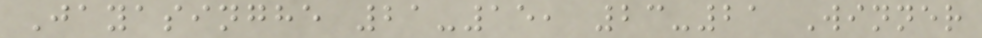Jayasinghe 21-15, 23-21 Winner
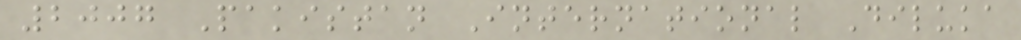2007 Pakistan International Diluka
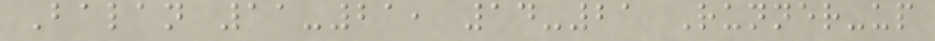Balan 11-21, 14-21 Runner-up
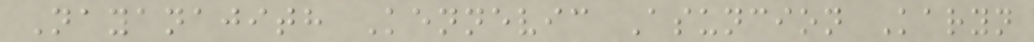Nayanajith Kennevic Asuncion Karyn
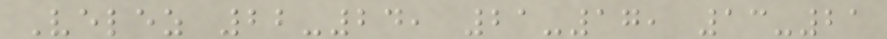Velez 22-24, 21-17, 13-21
